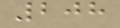208
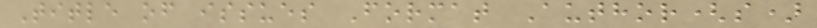Title of issues Format Author(s)
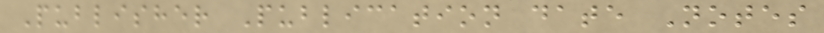Publisher Publication date Notes
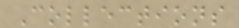Collections
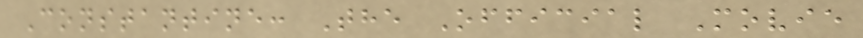Constantine: The Official Movie
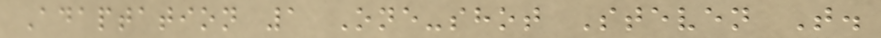Adaptation 1 One-shot Steven T.
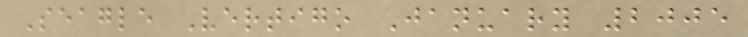Seagle Vertigo January 2005
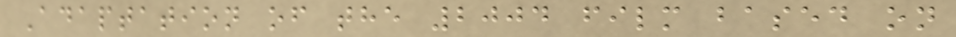Adaptation of the 2004 film based on
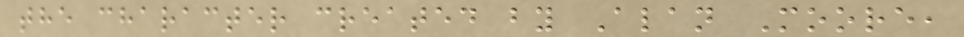the character created by Alan Moore,
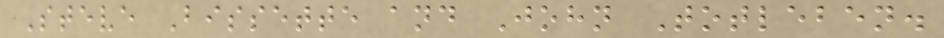Steve Bissette and John Totleben.
